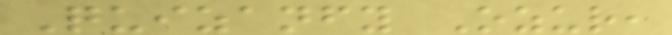Quizanfy Ozur,
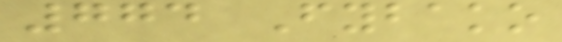774 Fybako
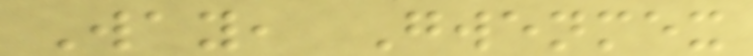Way, Gwenmex
